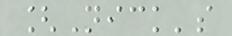[Nick's
